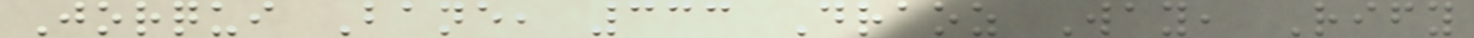Jorqui Bane, 333 Draoz Way, Rify
